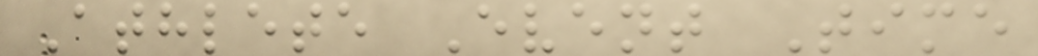Athlete Event Time
